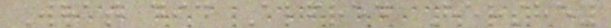What did Alfred Hershey
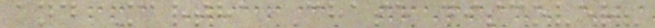and Martha Chase discover?
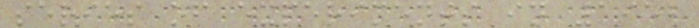series of experiments in 1952
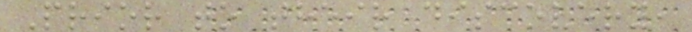Prior to their discovery,
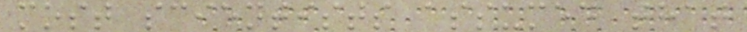most scientists assumed that
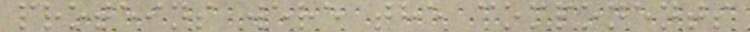proteins were the components
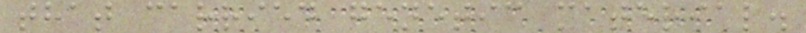that carried genetic material.
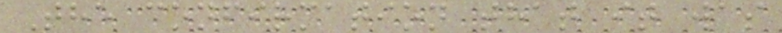The confirmation that it was
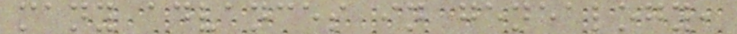many advances in genealogy,
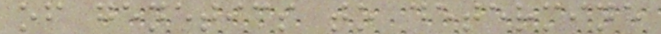of genetics to determine
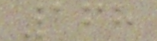168
